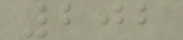202
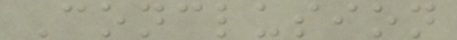Conclusion
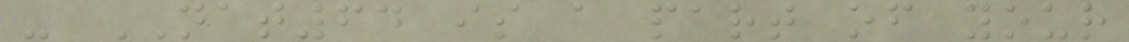- NAT64 is a part of your
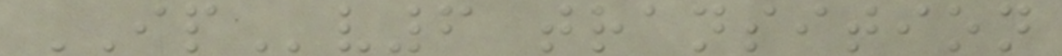IPv6 transition
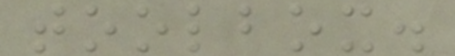toolbox.
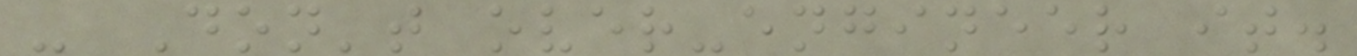- Don't over-engineer it.
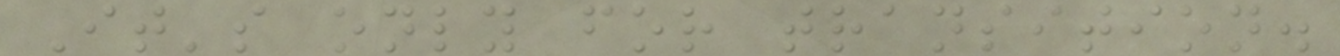It's only for transition.
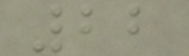22
